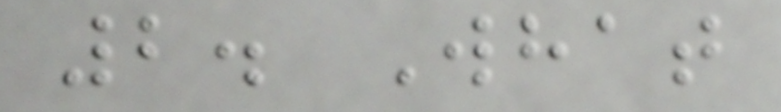2. What
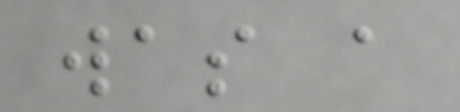was a
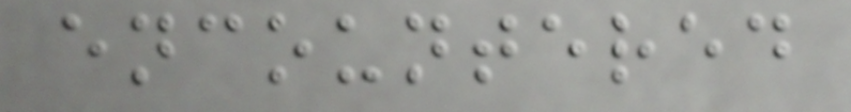encountered
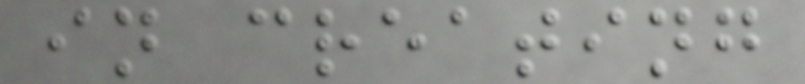in creating
